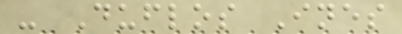- Duflos Ines
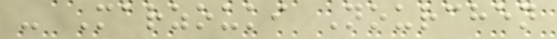- Marzouki Nourchen
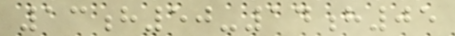13h50-14h05
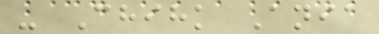- Chihk Ania
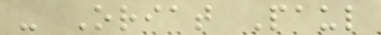- Oriat Paul
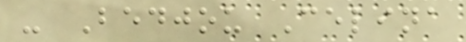- Bedjou Celina
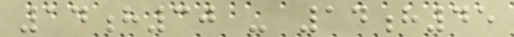14h30 - 14h45
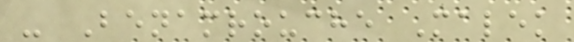- Benamrouche Malek
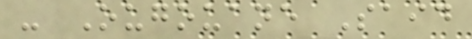- Ougouane Said
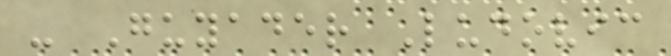- Guyader Ludovic
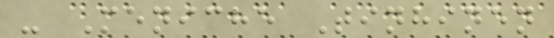- Meniche Tinhinen
